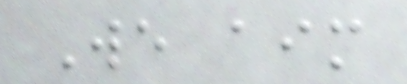We aim
